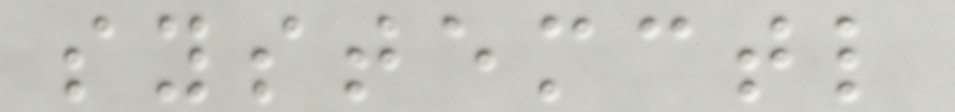systemctl
